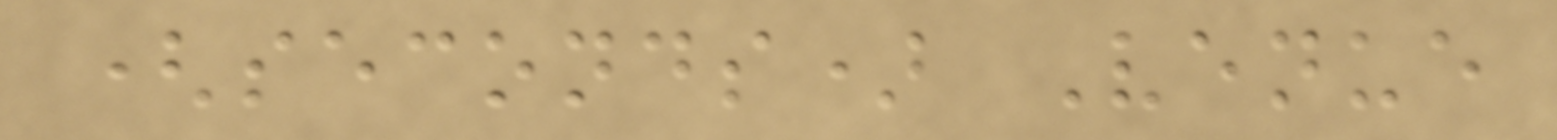(seconds) Venue
